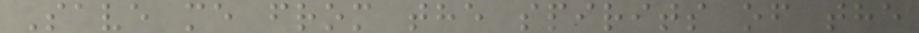Save me from the spirits of the
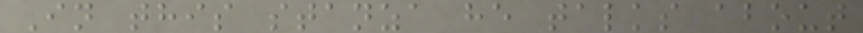In this stanza he talks about
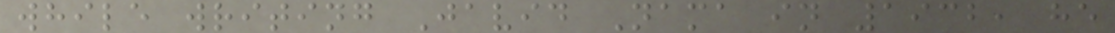while writing Javid Nama in 1932, he
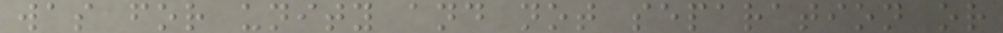was for unity and not separation or
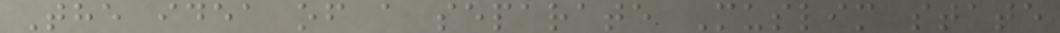The idea of a separate Muslim state
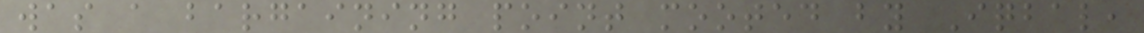was a bargaining point mooted by Iqbal,
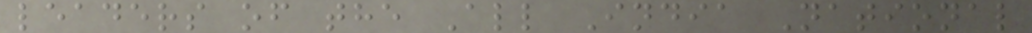leaders of the All India National
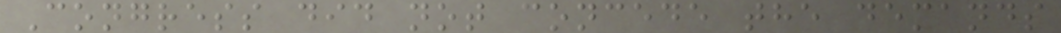Congress did not concede the demands
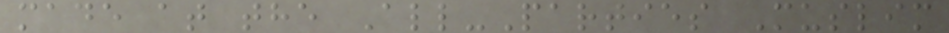made at the All-Parties Muslim
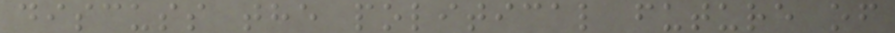discuss the political future of
